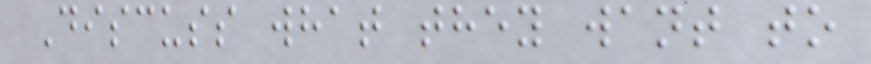Discuss what they want to
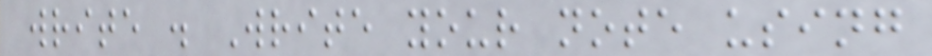write . Write your note using
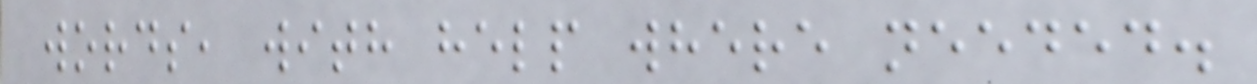words, with help where needed.
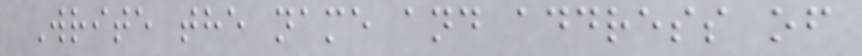Write the name and address of
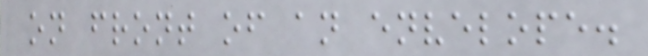on front of an envelope.
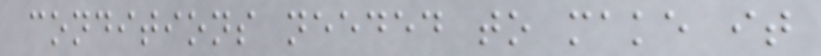conditions needed to make it
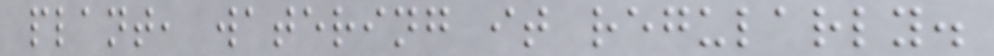plant, watering it regularly.
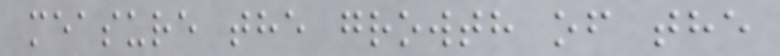measure the growth of the
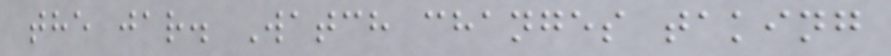the jar. Watch changes taking
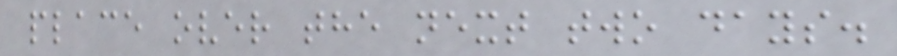place over the next two days.
